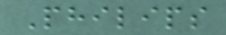Philips
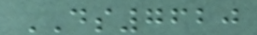DS7620
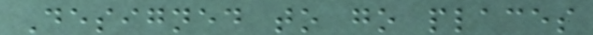Designed to go places
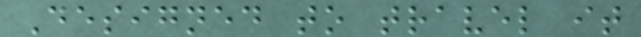Designed to travel it
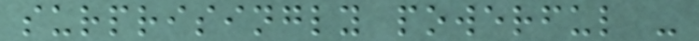surprisingly powerful -
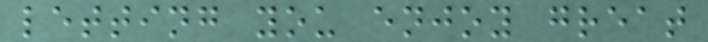letting you enjoy great
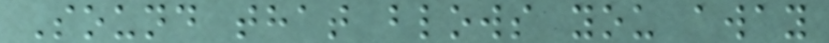Sound that blows you away
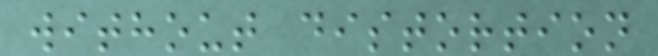without distortion
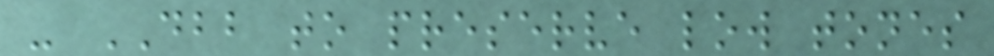- DBB to preserve low tones
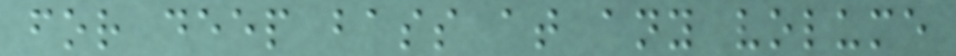for deep bass at any volume
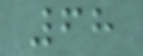68
